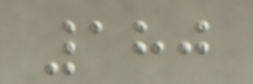180
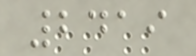2419
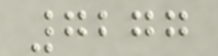7277
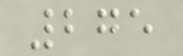275
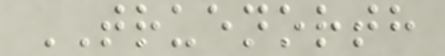TRUENORTH
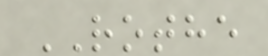ROTHE
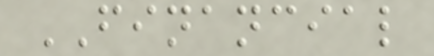FINANCIAL
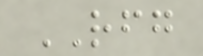RFG
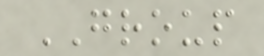GROUP
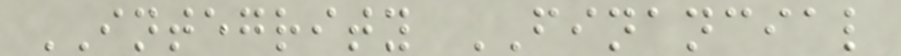INTEGRITY FINANCIAL
